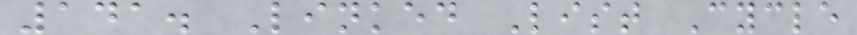141. Linked List Cycle
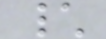\
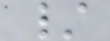/
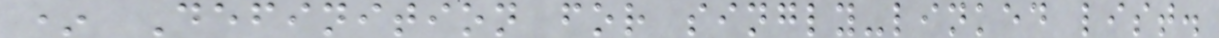* Definition for singly-linked list.
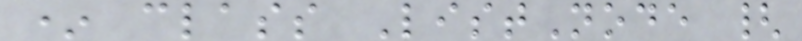* class ListNode {
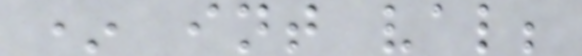* int val;
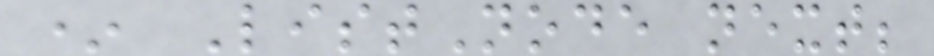* ListNode next;
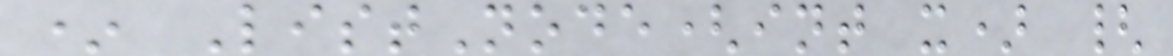* ListNode(int x) {
